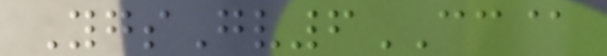YgsGv6CC@
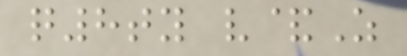q8ty v&Z
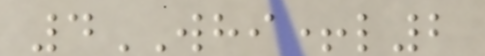4WHI+l2
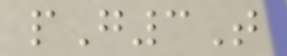pG3T
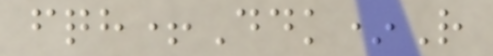fqh+Ddk*R
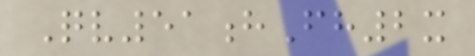Qv51hFh2x
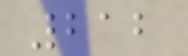212
